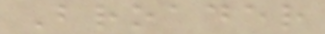Broader
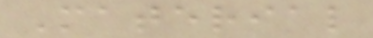Material
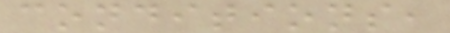conditions,
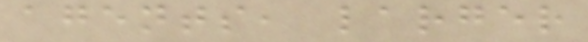agents, larger
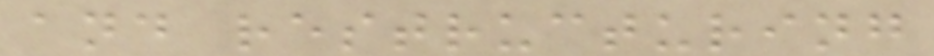and restructuring
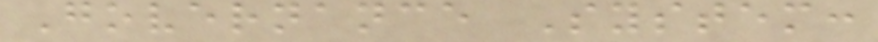Governance System:
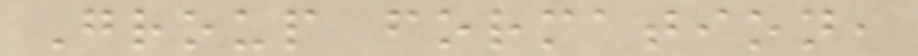Group formation,
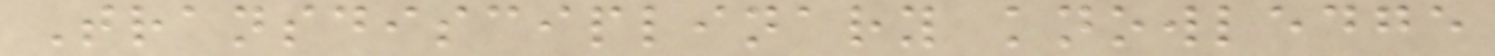Transdisciplinary knowledge
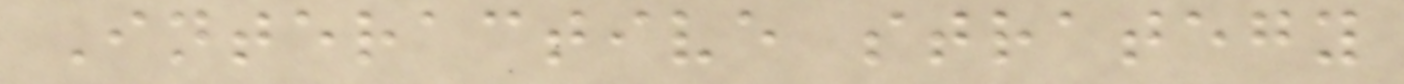Interactive strategy
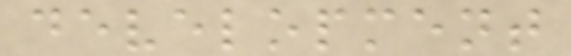development
